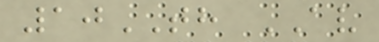10TH AV
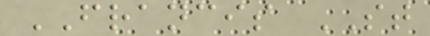FRANCIS ST
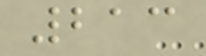213
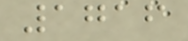1716
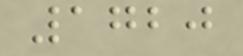1720
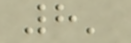8'
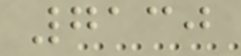7130
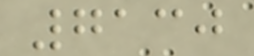7130
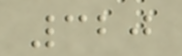320
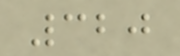320
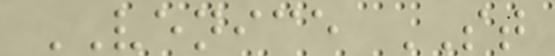VENICE ST
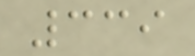339
